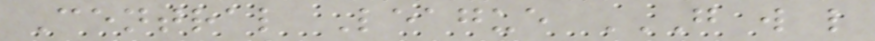Central League G W L
